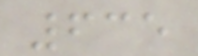635
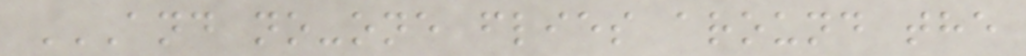AND NO-ONE FLIES AROUND THE
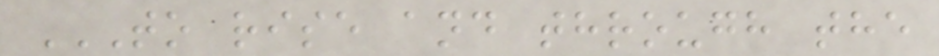TO RISE AND THROUGH THE
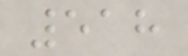518
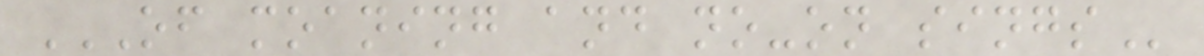OF MOANING AND NO-ON SINGS
